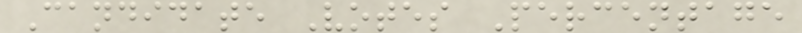Candidate Votes Percentage
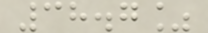38.7%
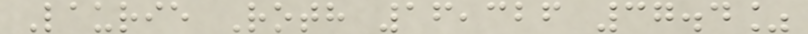Laurie Roth 16,326 37.4%
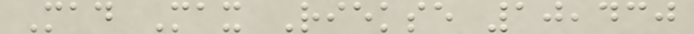Mad Max Riekse 10,430
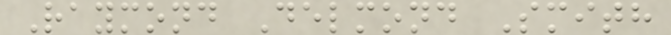Raymond Delmond Smith
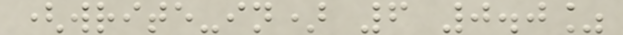(write-in) 6 0.0%
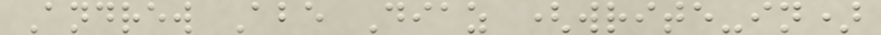Andrew Abe Diaz (write-in)
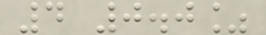4 0.0%
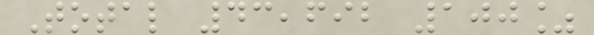Total 43,692 100%
